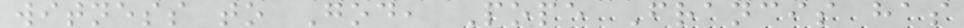witness to God, Pope Francis has
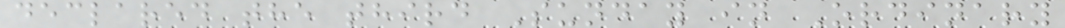declared the third Sunday in Ordinary
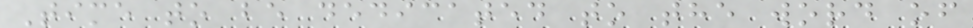Time to be dedicated to the word of
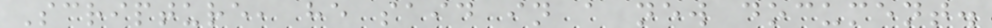Scripture, he said in a new document.
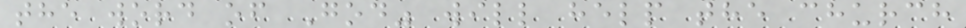the word of God" will help the church
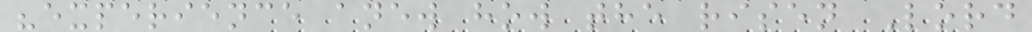"experience anew how the risen Lord
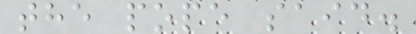the pope said.
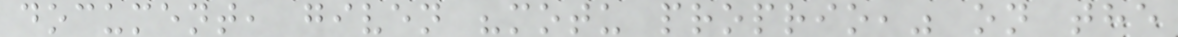document, given "motu proprio," on the
